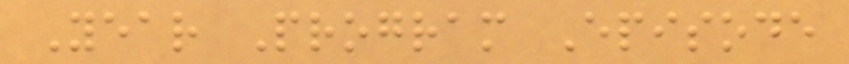Year Program Episode
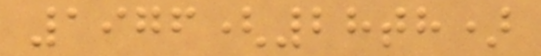1976(28th)
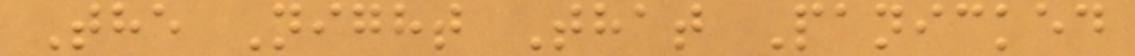The Night That Panicked
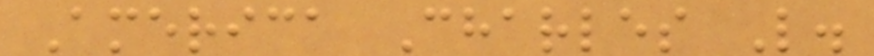America Charles L.
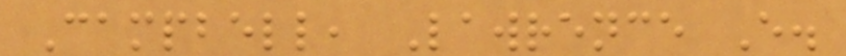Campbell, Lawrence E.
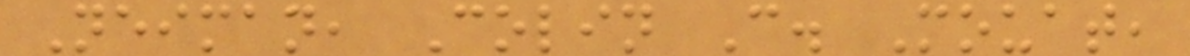Neiman, Colin C. Mouat,
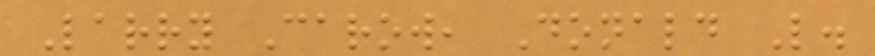Larry Carow, Donald L.
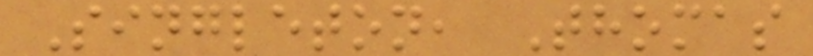Singleton, Thomas
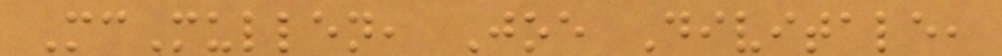McMullen, Joe Divitale,
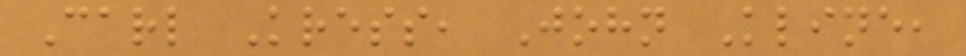Carl Kress, John Kline,
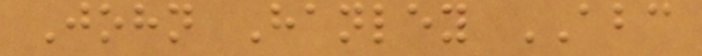John Hanley ABC
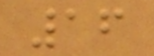16
